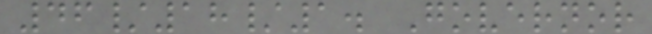46/18/1. Governor
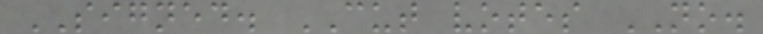SIGNED. CUT votes NO.
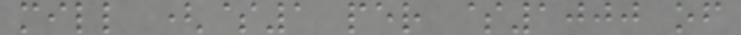mill ($1 per $1000 of
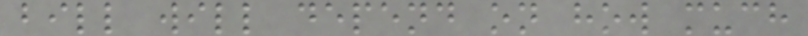bill will depend on how much
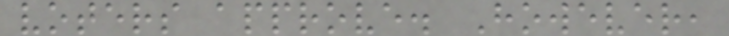voters approve. However,
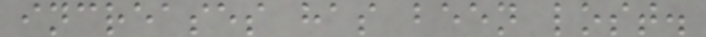increases has been lost.
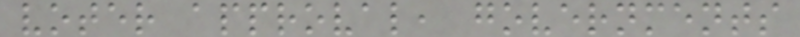voter approval, governments
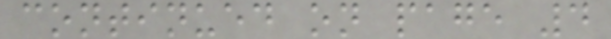continued on page 4
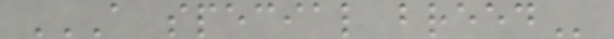A SPECIAL BREED
